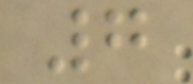7
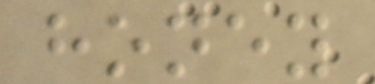honey
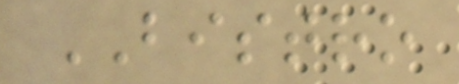BISTRO
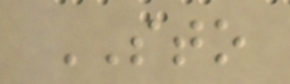STO
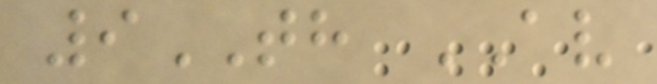9TH AV
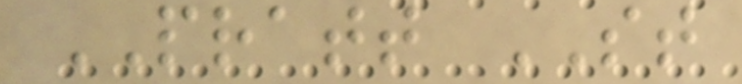PRATT ST
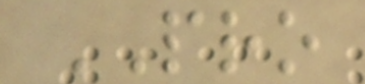PRO
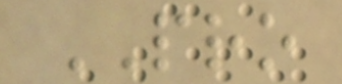PRO
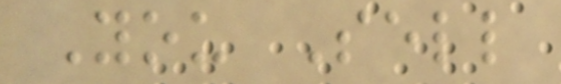You Sell
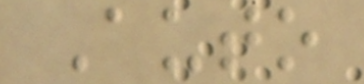Auto
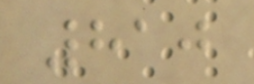810
